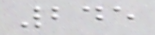245
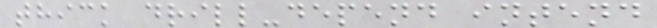thick drill-depend intend
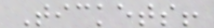Tickets!
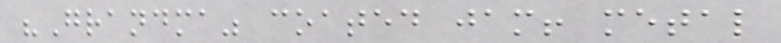"Grandma" coated jam! metal
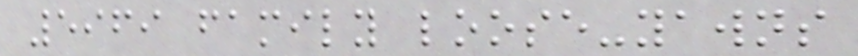5969 family loose-yawns
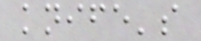knife's
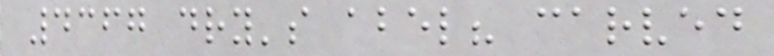4367 dry's abel? carved
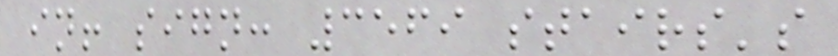in! sign: 3569 stairs's
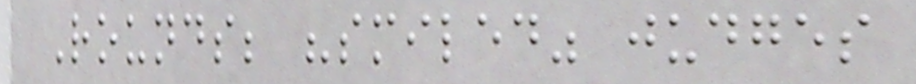Rounds; "smiled" judges
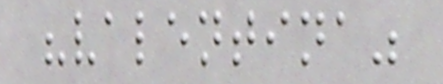"valentina"
